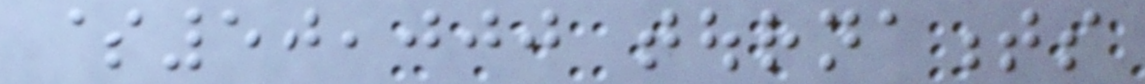$50,000 tournaments
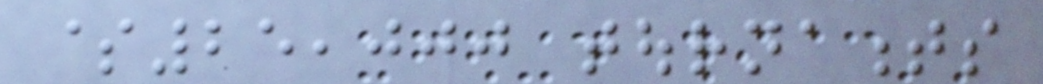$25,000 tournaments
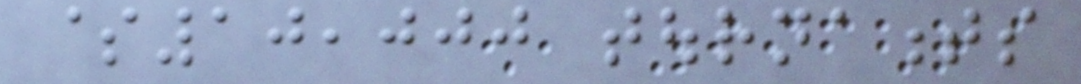$10,000 tournaments
